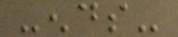-ends-
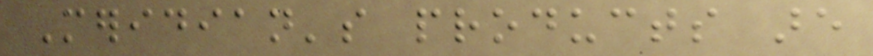Meridian's products are
